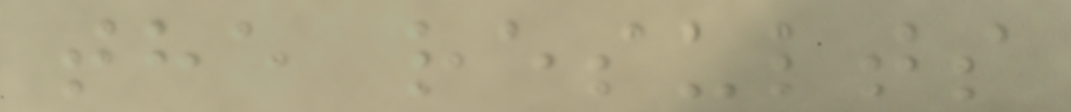the results
